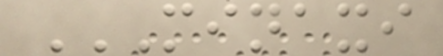MINAXI
